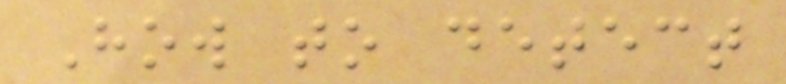How to detect
